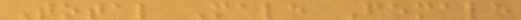Total Male Female
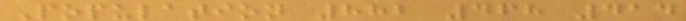Population 882 468 414
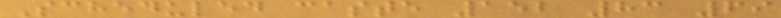Scheduled caste 152 83 69
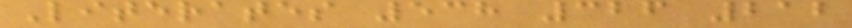Literates 538 326 212
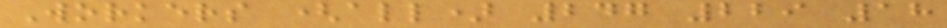Workers (all) 247 229 18
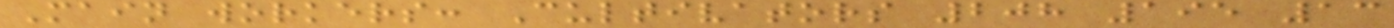Main workers: Cultivators 208 195 13
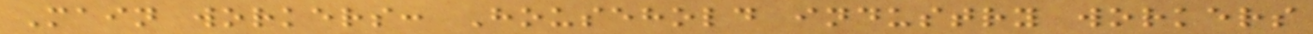Main workers: Household industry workers
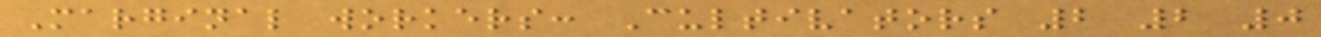Marginal workers: Cultivators 2 2 0
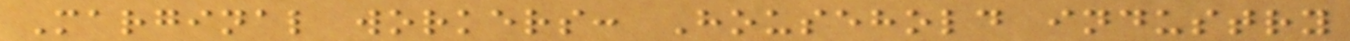Marginal workers: Household industry
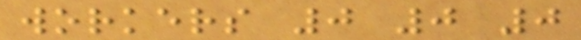workers 0 0 0
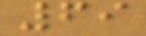69
